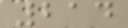214
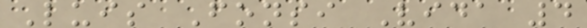Luis Fonsi Vida 4
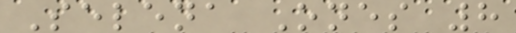Selena Ones 8
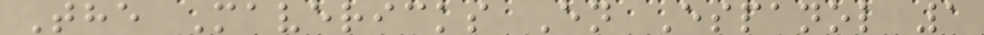The Mavericks En Espanol 1
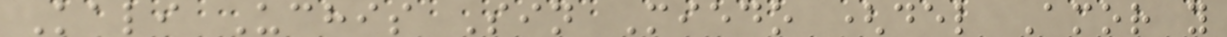Kali Uchis Sin Miedo (del Amor y
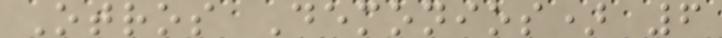Otros Demonios) 6
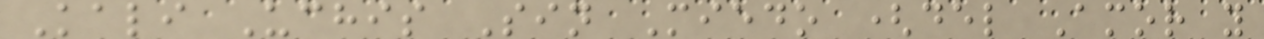Kali Uchis Sin Miedo (del Amor y
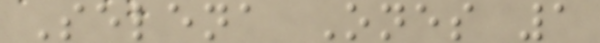Selena Ones 1
